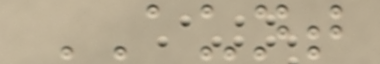AUNT
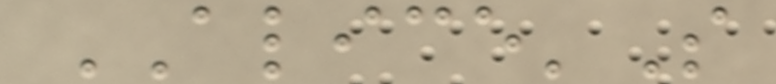ALICE'S
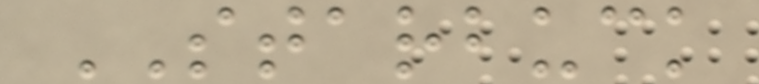STARBUCK
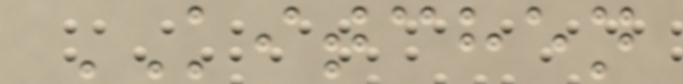KITCHEN
